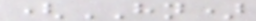(HN)
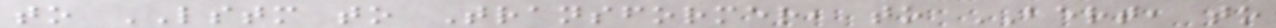to LSTM to Transformer, to BERT, to
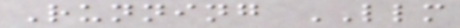Running LLM
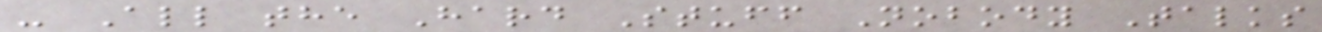- All the Hard Stuff Nobody Talks
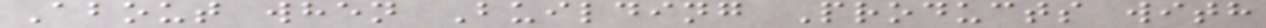About when Building Products with
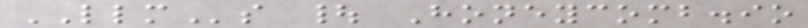LLMs | Honeycomb.io
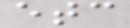etc
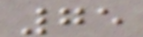75
